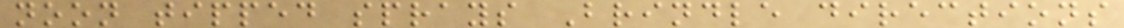noon tipped sprays Brindle directions
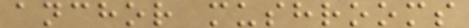anchor mushrooms
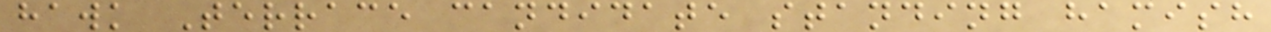hawk Terrace candidate standing hamish
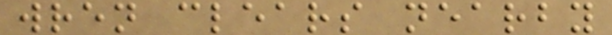wren clears nearby
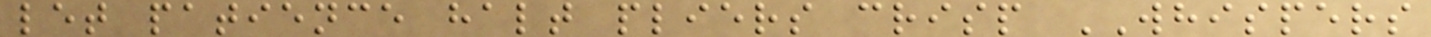let patience halt pliers crisp WHISPERS
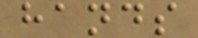hands
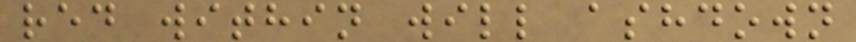red within will ashdown
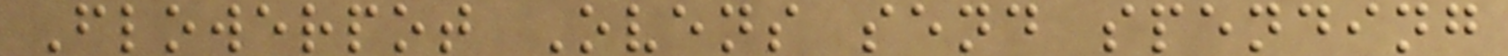Flowerpot Ovens send spending
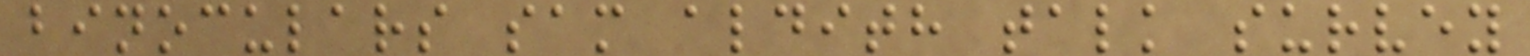binoculars sam aldith talk survey
